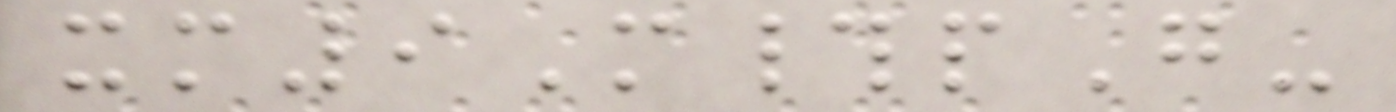xm9M#pG-
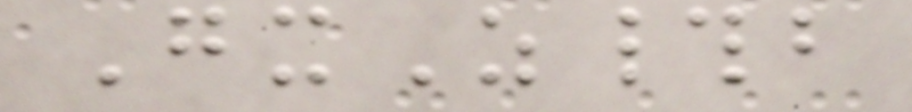GxZ#b
